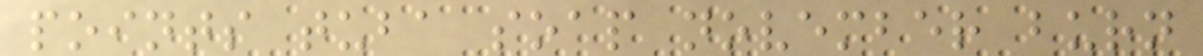points tuba soap november burn
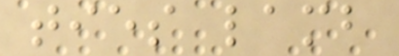ties lamb
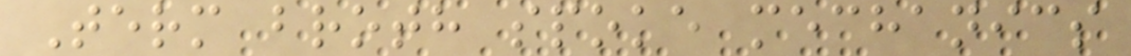Term broth spoke mechanics
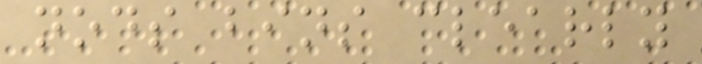nods bins clearly
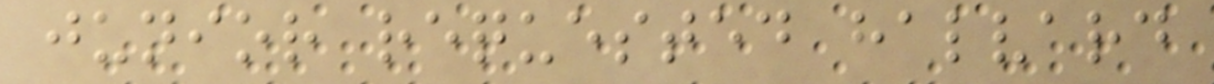junior requested halvard
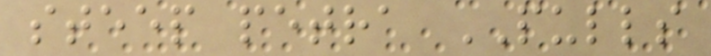steep petra PULLS
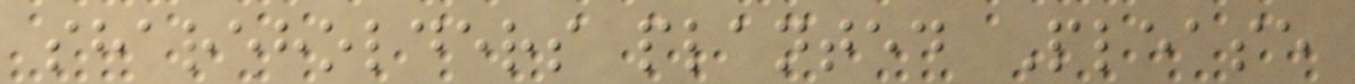shareholders planted Please
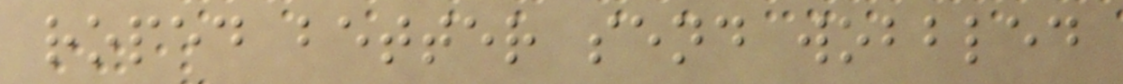roped better send wobbled
